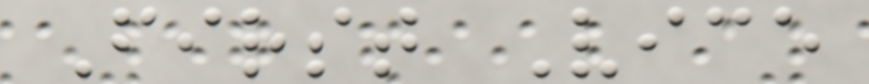First Vice
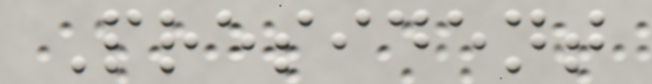President
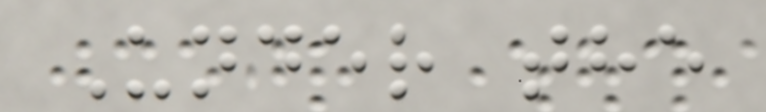Under the
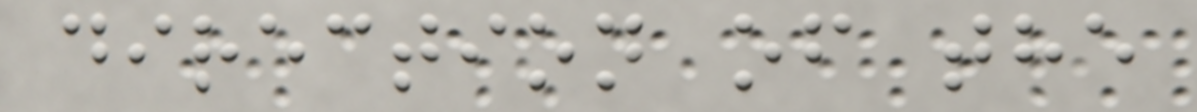direction of the
